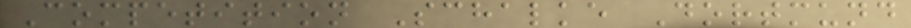Competition Schalke Dortmund
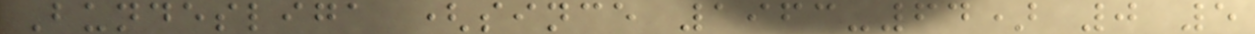Bundesliga (since 1963-64) 0 5
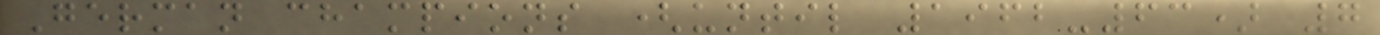German champions (until 1962-63) 7
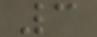3
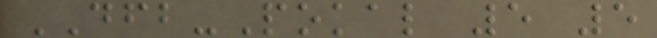DFB-Pokal 5 5
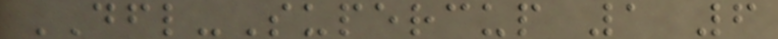DFL-Supercup 1 6
